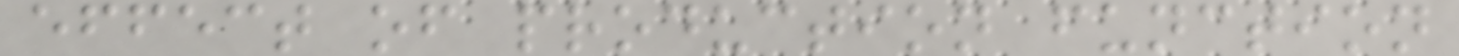effect of production function
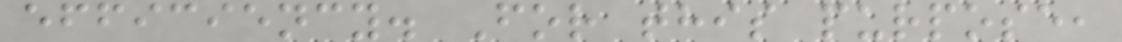efficiency. For this purpose,
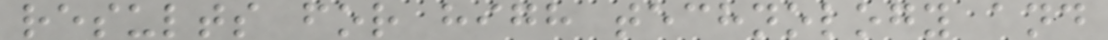results for high technology and
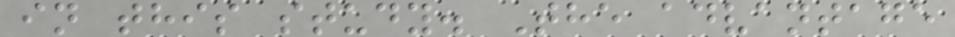in this study. The advantage
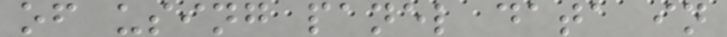of using panel data in
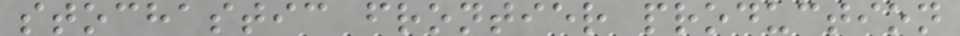stochastic frontier production
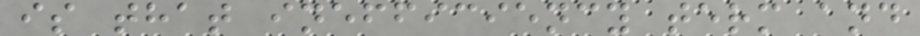is that inefficiency term and
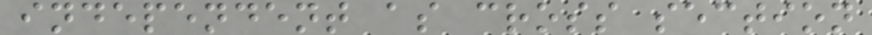independent as cross section
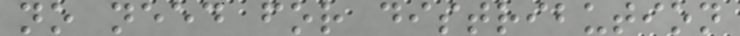no need for distribution
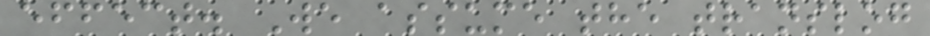effect. We assume the translog
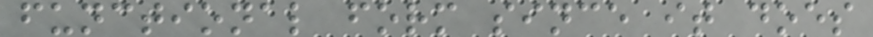functional form since it does
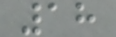18
